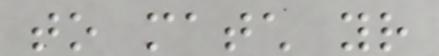to match your
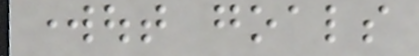workout goals
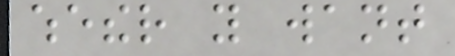whether you want
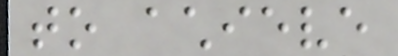to achieve
